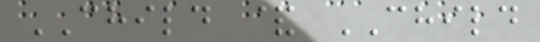CHILD & CHILD
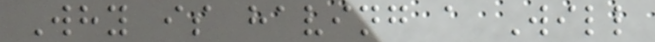Why is having a Will
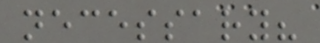necessary?
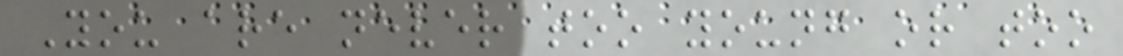You are never too young or too
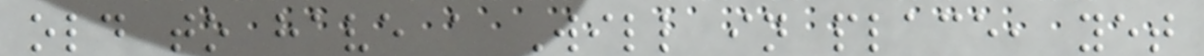old to have a Will in place, yet
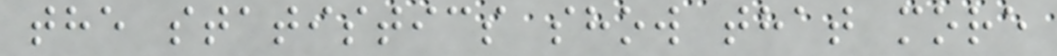the statistics show that more
